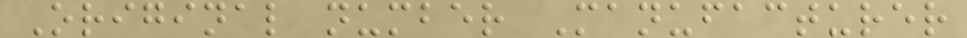Original number Manufacturer
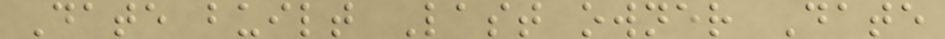Date built Last owner Date
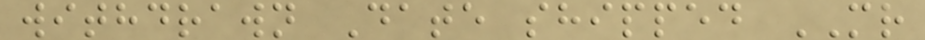withdrawn Date shipped MR
